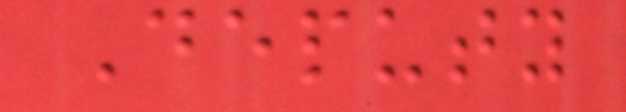Deputy
